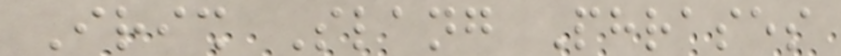Irish Slang Phrases
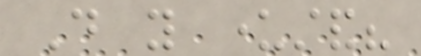Do you understand?
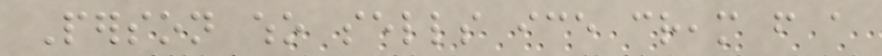Person who sells ice cream from a
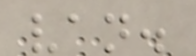van.
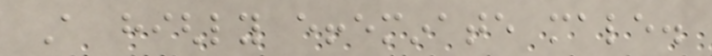A highly effeminate male.
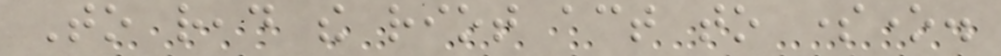To read the riot act to someone.
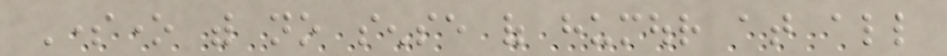Someone with no sense of humour at all
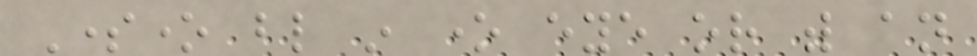Someone blind in one eye or with an
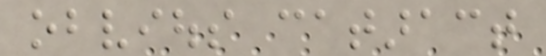obvious cataract
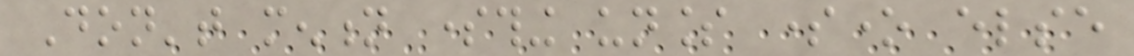Don't mention something unless someone else
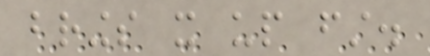brings it up first.
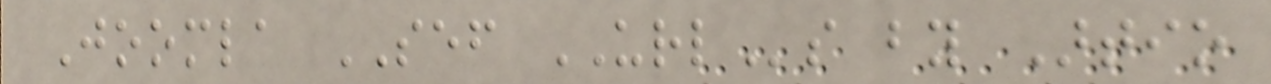Joomla SEF URLs by Artio
